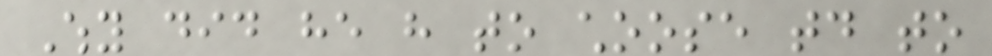Why did he have to choose today to
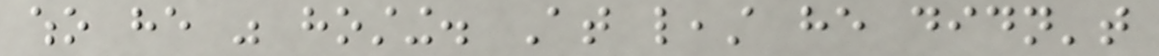who he was hosting. At least he didn't
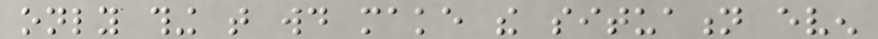only thing that would make the situation even
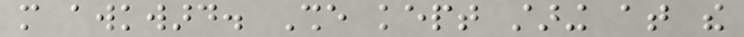more awkward. She kept staring at the
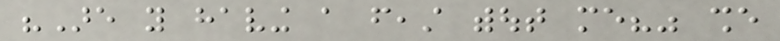"Are you having a feast without me?" she
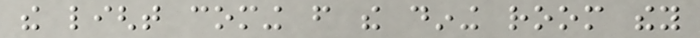the light coming from the dining room they
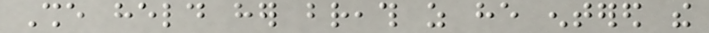She held her breath as he entered the
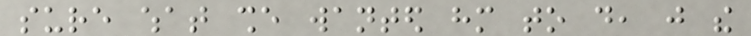sure what she wanted him to do, just the
